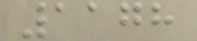1178
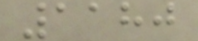1180
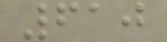610
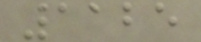1125
